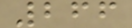266
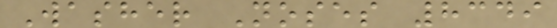Washer Noses 8349
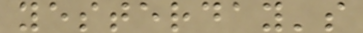yesterday's
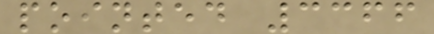pointed 3366
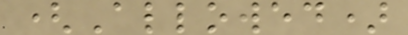(Allowed)
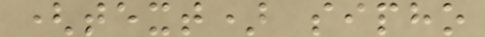(text) sipho
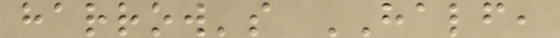harrow's HALF,
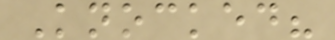Knocked?
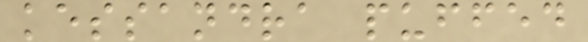kessandra puffed
